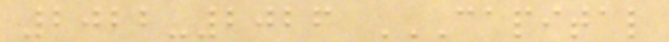2022-2026 CAPITAL
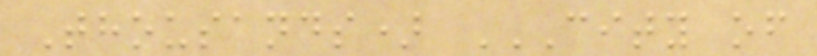Thousands) CITY OF
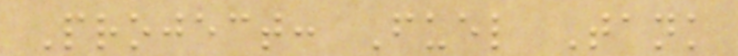Project: Fuel Tank
